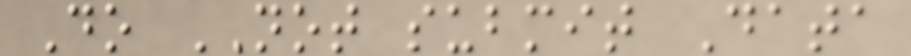Do NOT submit Data
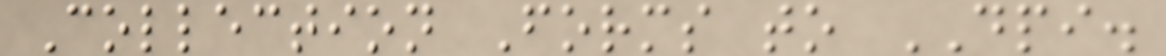Collection Forms to DPI.
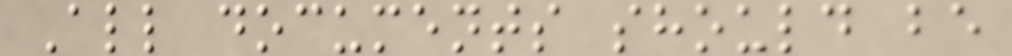All documents should be
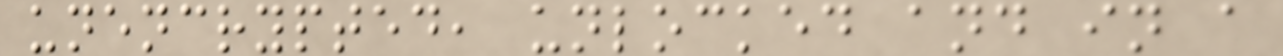unencrypted, unlocked and in a
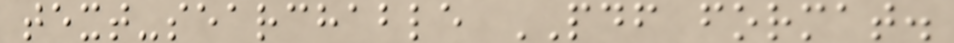text-searchable PDF format.
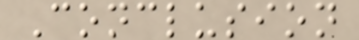Conclusion
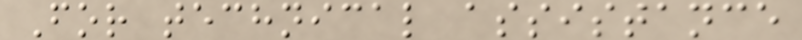For technical assistance
